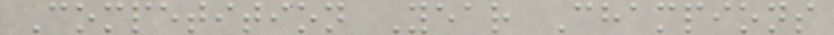Competition Year Champions
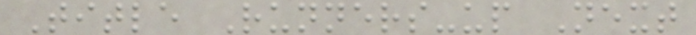Title Runners-up Next
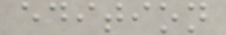edition
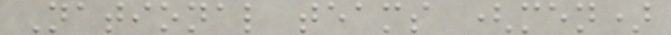National teams (men)
